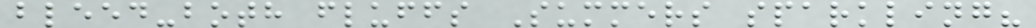bleed-both fluffs Summers sparkling?
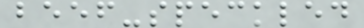beef-speckled
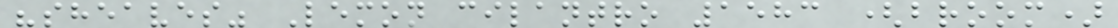"sheaves" Lemon cilantro 1583 (broom)
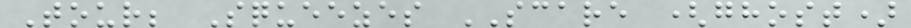Tour; Squeezes SCARE (ghost)
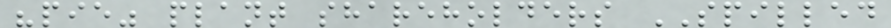"pie" plant shareholders SPILLED
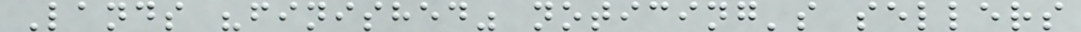Lands "finished" noticing's sellers
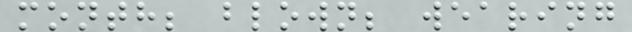month; blown; wearing
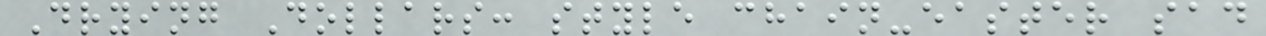Drying Dollars: style chain-easter sad
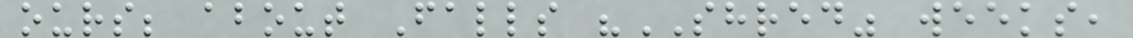ours; about Falls "SHRED" weeks,
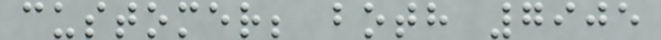customer; both 7905
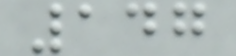147
